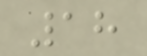18
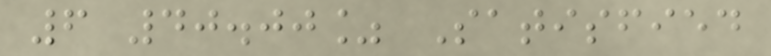6 40.00% Satisfied
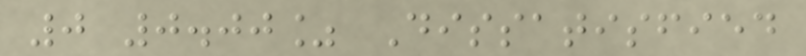0 0.00% Dissatisfied
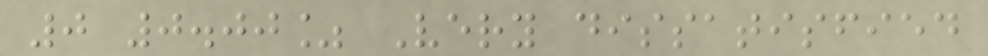0 0.00% Very dissatisfied
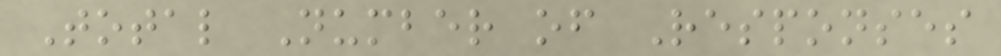Total Number of Responses
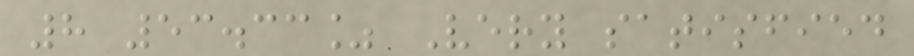8 53.33% Very satisfied
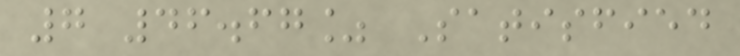7 46.67% Satisfied
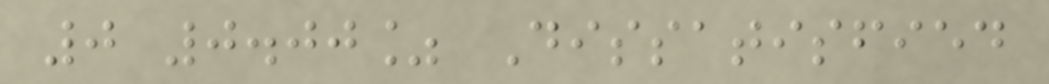0 0.00% Dissatisfied
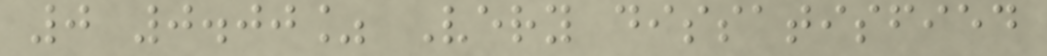0 0.00% Very dissatisfied
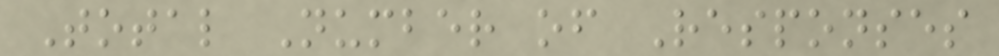Total Number of Responses
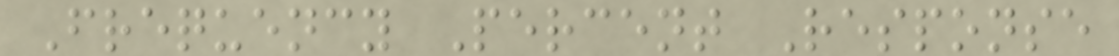Frequency Percent Response
